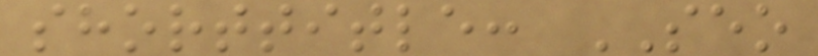shorttitle: SEO
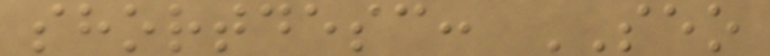shortdesc: SEO
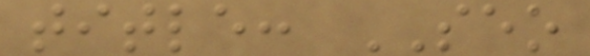title: SEO
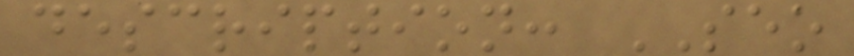description: SEO
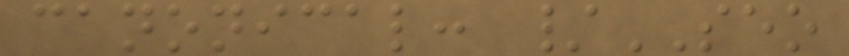canonical: /SEO
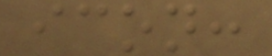icon:
